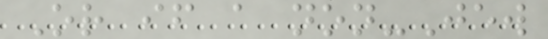Or if a non-Jew
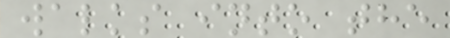walks into the
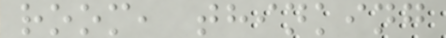room, thinking
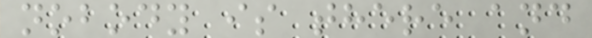nobody is there and
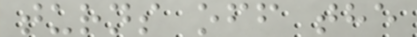turns off the
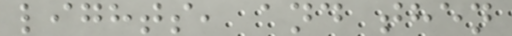lights, and then
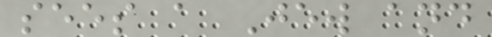sees a Jew and
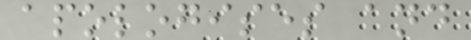apologises and
